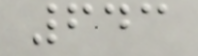643
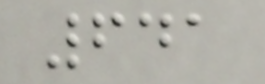641
